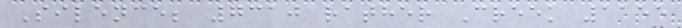Silence; 7310 rather Creek 1155
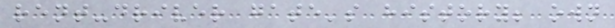rent-driver gate's history; own
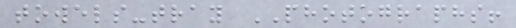towels-tray PHOTOGRAPHS!
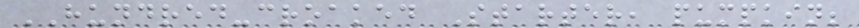HUNDRED-croaked Starter, pumpkin;
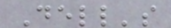Dell's
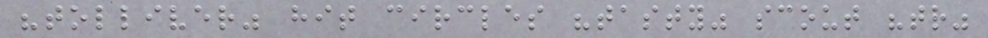"tolliver" hit circles "tasty" scout "tr"
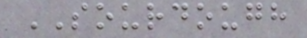SOURDOUGH
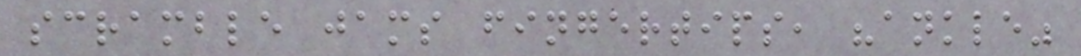scramble jams fingertips, "ankle"
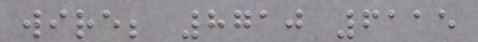wire; 8710 6115
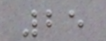25
